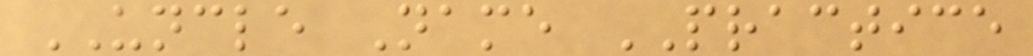UNCLE Name PRACTICE
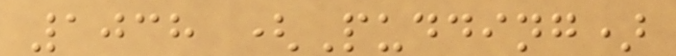1038 (Pudding)
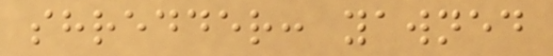shredder: yawned
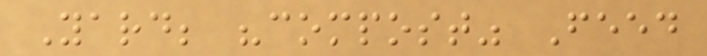Yard; "compost" Feed
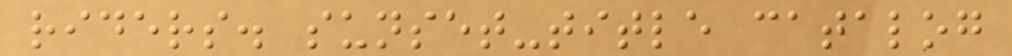riders. sunset-title catalog
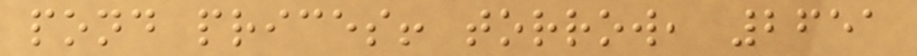pond prices! torrow, 2651
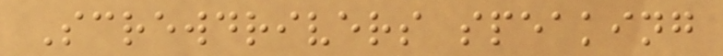Screwdrivers speaking
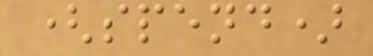(spend)
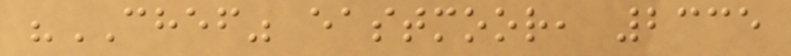"CHEF" eastmoor, 2335
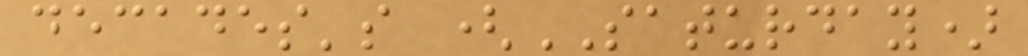decades's (SATURDAY)
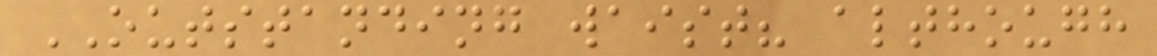OUTSTANDING waist? although
